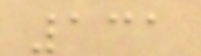131
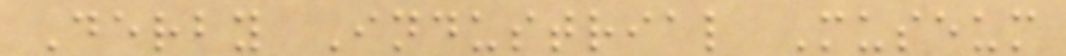Derby Industrial Museum
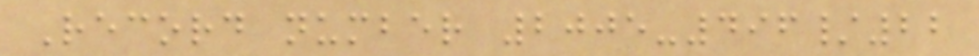Record number 2005-496/22
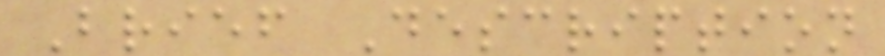Brief Description
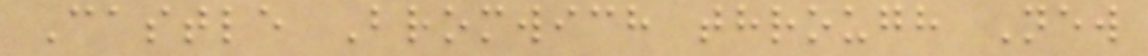Castle Bromwich through New
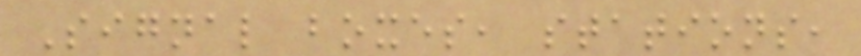Signal boxes, stations,
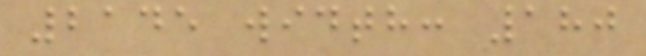2145 width: 180
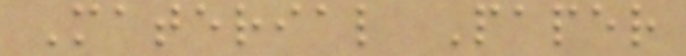Material Paper
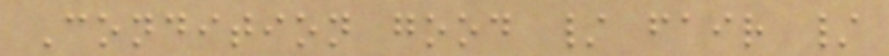Condition good / fair /
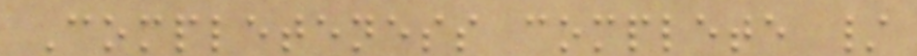Completeness complete /
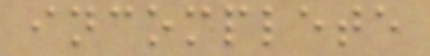incomplete
